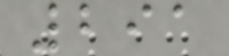291
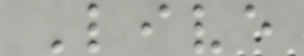Live
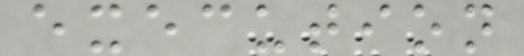execution
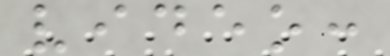video:
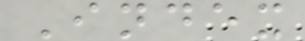Index
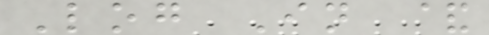Log In &
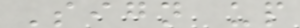Sign up
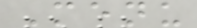Menu
